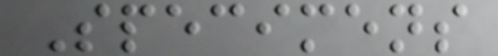Specimens
